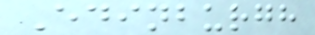Edinburgh
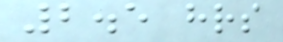2.5 hrs
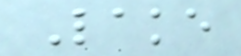Lake
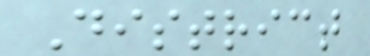District
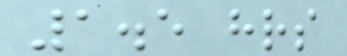1.5 hrs
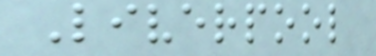Liverpool
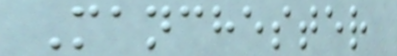Manchester
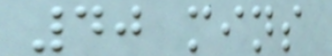40 mins
